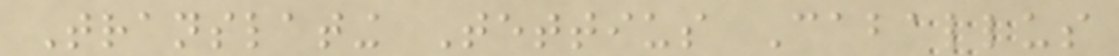Translating Tettius Caballus
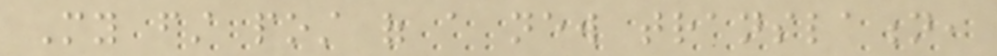My first post of a new translation,
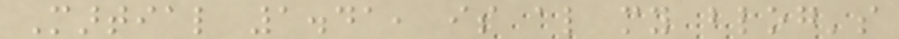Martial 1.41, is also my blog's
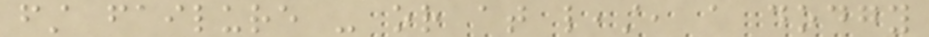first failure - or at least, a dodgy
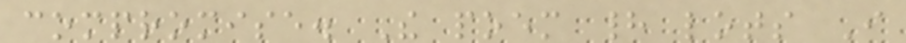compromise. The poem had lots I
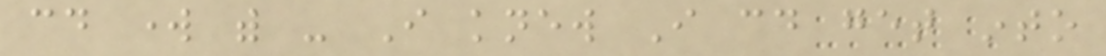could work with - I knew I could get into
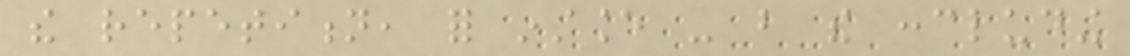the repetition, for instance - but the concluding
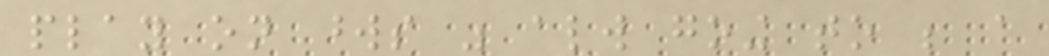play on words was always going to be a
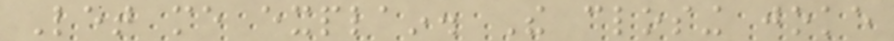Let me explain. The closing joke
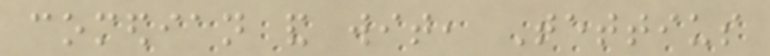comedian and wit, Tettius
